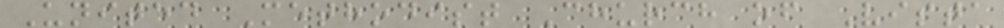United Methodist Church of Vista
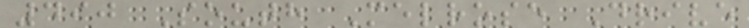490 South Melrose Drive
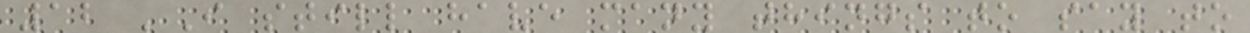12 'I still have many things to say to
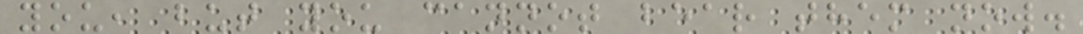you, but you cannot bear them now.
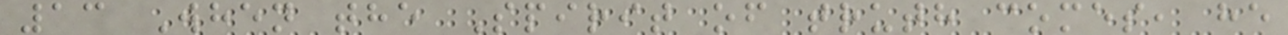13 When the Spirit of truth comes, he
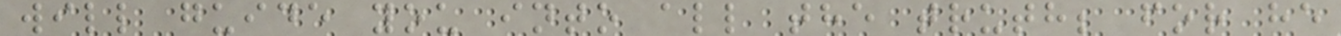will guide you into all the truth; for he
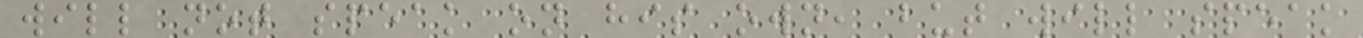will not speak on his own, but will speak
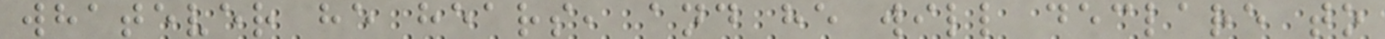whatever he hears, and he will declare to
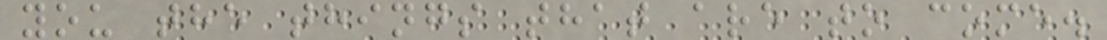you the things that are to come.
